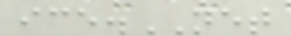ice.NET
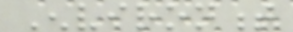Environment
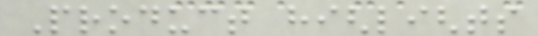Product highlights
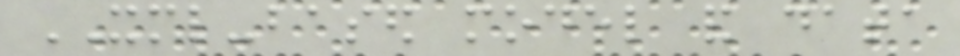XML-based model and data
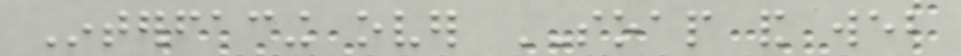Interfacing over SOAP and web
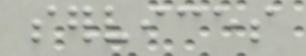services
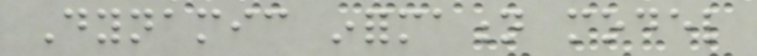Dynamic information model
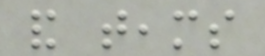and teams
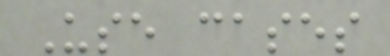Use cases
